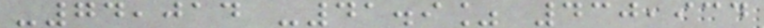-74,014 -41.9% 430,934
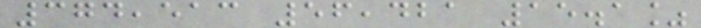374,513 56,421 15.1%
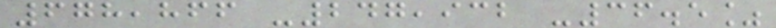678,866 -247,932 -36.5%
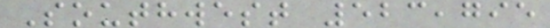Southwest 523,795
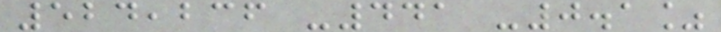524,236 -441 -0.1%
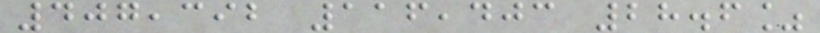407,392 116,403 28.6%
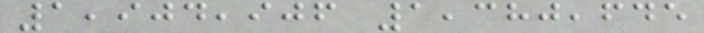1,904,906 1,380,645
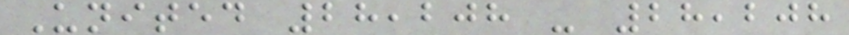United 28,208 - 28,208
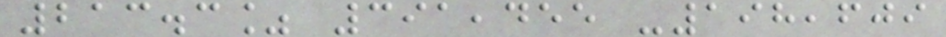213.3% 391,455 -198,609
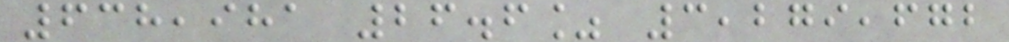638,981 26.6% 3,279,672
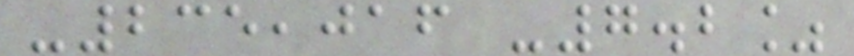-235,016 -7.2%
